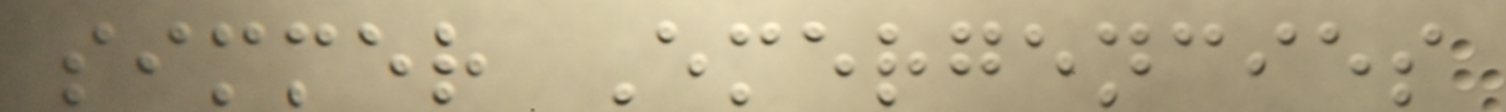simmer Emergencies
